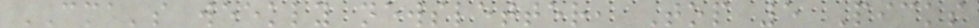CMA's weekly newsletter, Top 5 Picks
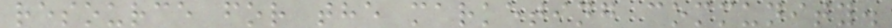resource for the marketing community.
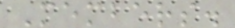Members.
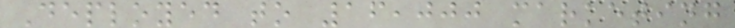Deployed to 16,000 marketing
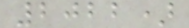2022)
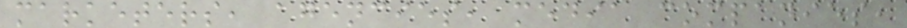marketers, agencies, media companies,
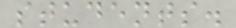students.
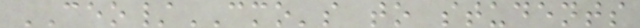CEO/CMO's to students
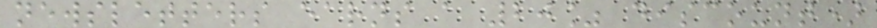newsletters earns a 20% discount)
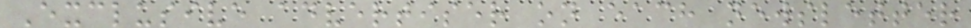Exclusive advertiser on each newsletter
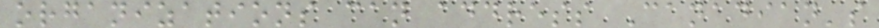organizations can address Canadian's
